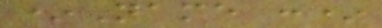*Name :*
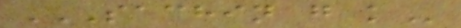SACHIN G K
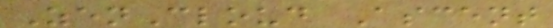ZenCloud Ascent
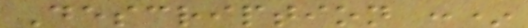Description :*
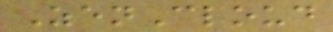ZenCloud
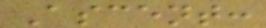Ascent:
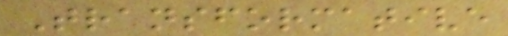Transformative
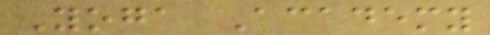Yoga Academy
